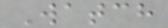Watch
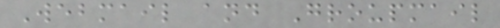Webmail and Groupmail
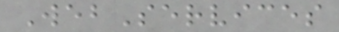WebServices
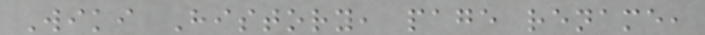Wiki History, page rename,
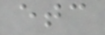etc
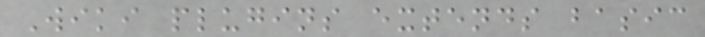Wiki plugins extends basic
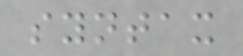syntax
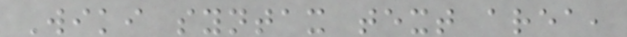Wiki syntax text area,
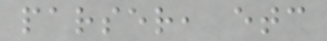parser, etc
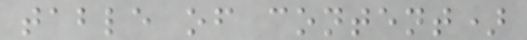table of content)
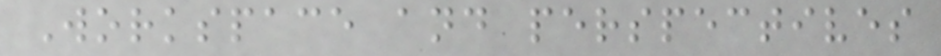Workspace and perspectives
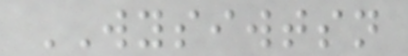WYSIWTSN
